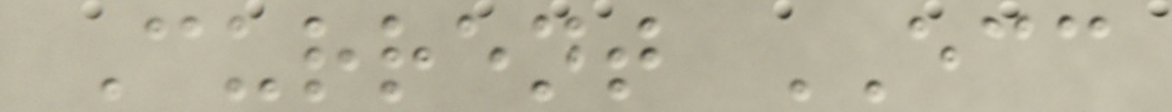Current ECC
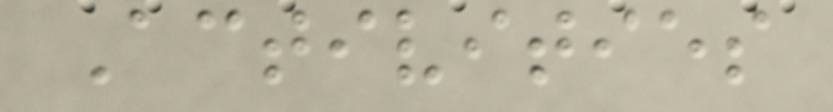Activities
